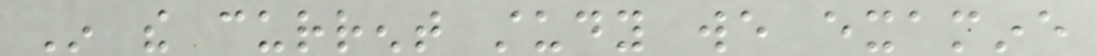In the current study we examine
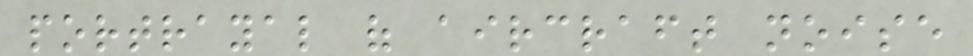portrayal of aircraft noise
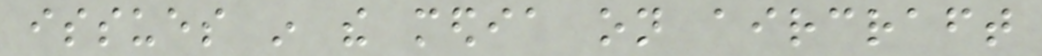issues in the media on aircraft
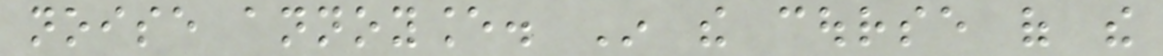noise annoyance. In the course of the
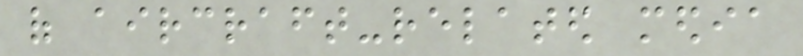of aircraft-related media
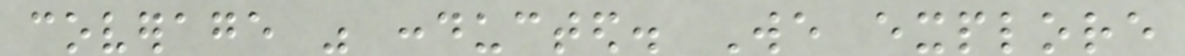coverage was conducted. We explore
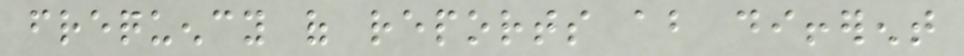frequency of reports about different
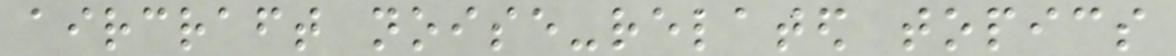aircraft noise-related topics
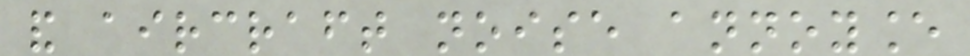and aircraft noise annoyance
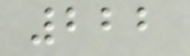222
